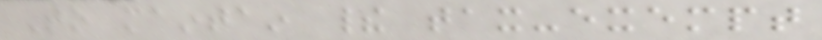To maintain their tax-exempt
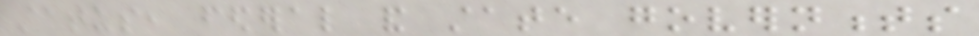status, federal and state governments
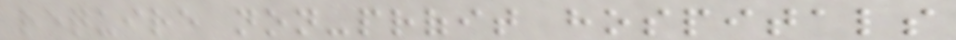require non-profit hospitals
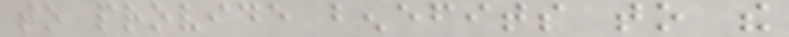to provide benefits to the
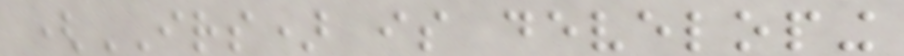(IRS) is developing
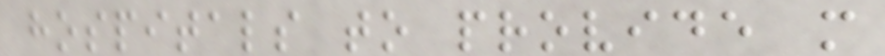hospitals to provide more
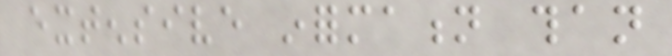extensive information than
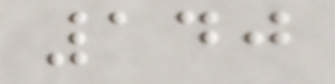140
